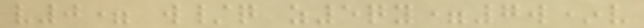v0= w/q z5qy=7w*v
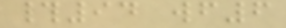#94 wf6
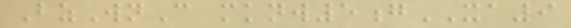BzWnC mknw5gXA9
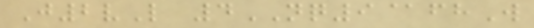J2vL 4NQ9@fhW
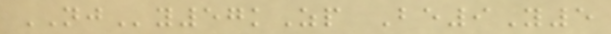NJy57kZp Be9Y5
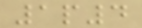1p4
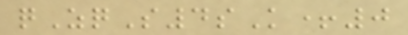qZqS4sK+0
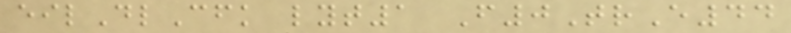eilDlCfk lyt1 F0TrE44
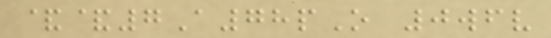&&7A78pO 0wfv
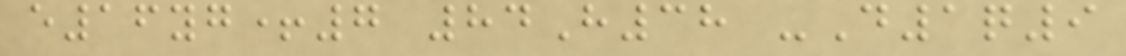e16yg+7 84H38 -D1q9
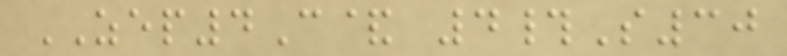ZEP4C& 4#S30
